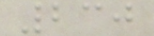230
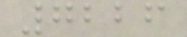7226
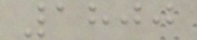1800
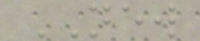NEW
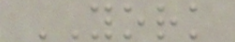YORK
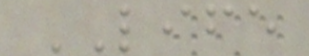LIFE
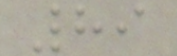89
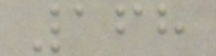168
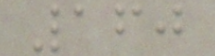160
